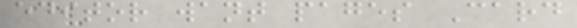editor want pages Card
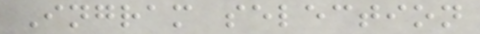Ingram selection
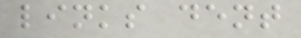links dent
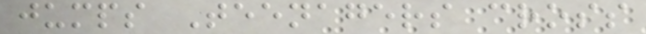jumps Teenagers cross
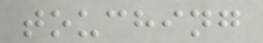touching
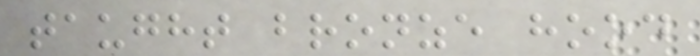taught bronze hood
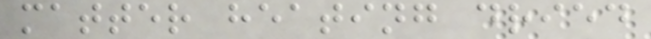matter heating dried
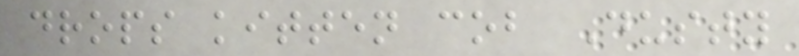drops kitten cob Dusty
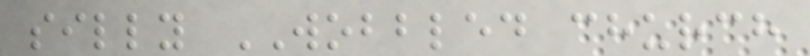silly WOBBLED church
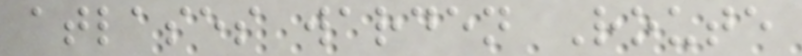atlases warden Route
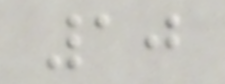10
